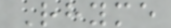Rhyme
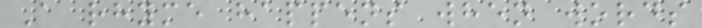A rhyme happens when words
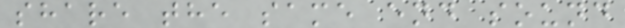share the same end sound
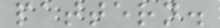pattern.
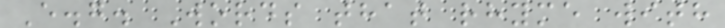E.g. Words that rhyme with
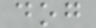dog
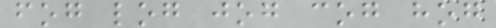fog log jog cog hog
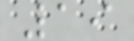19
